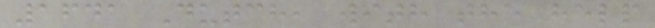1641 Dutch, with the help
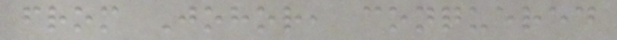from Johor, conquered
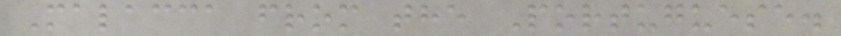Malacca from the Portuguese.
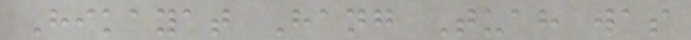Hikayat Hang Tuah was
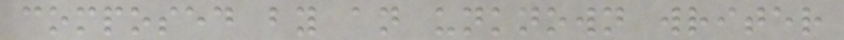composed by an unknown writer
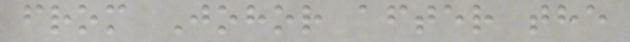from Johor after the
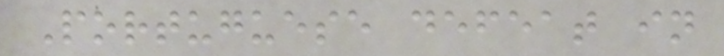Portuguese defeat in
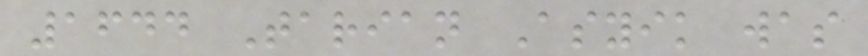1644 Tarian Asyik was
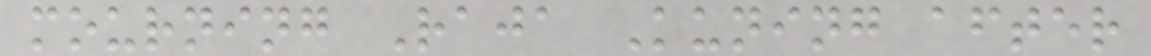mourning Raja Kuning after
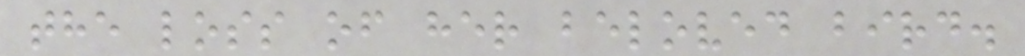the loss of her beloved bird.
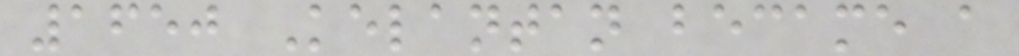1650 Kelantan became a
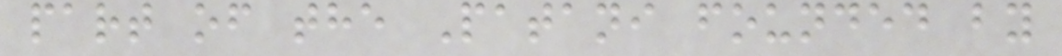part of the Patani founded by
